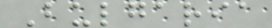Bulgaria
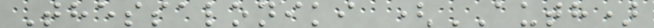Thessaloniki (AUTH)
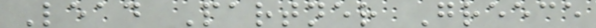Lead Partner Greece
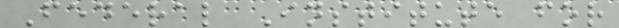Federal Institute for
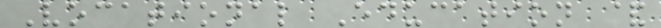Vocational Education &
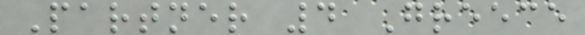Partner 4 Greece
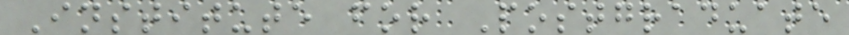Institute for Postgraduate
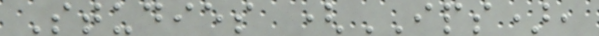Studies (IPS),
